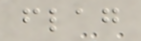flag
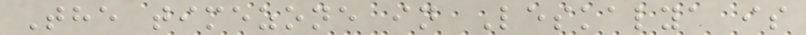The timezone in Leskalya is
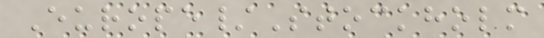Europe/Stockholm
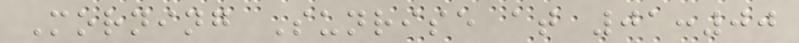Morning Sunrise at 01:00
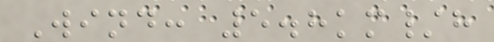Wind: 5.8km/h
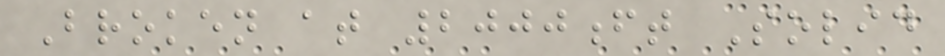Broken at 2000ft Solid
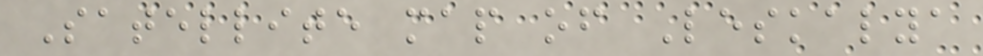Satellite map of Leskalya
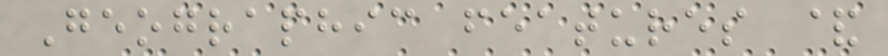Geographic features &
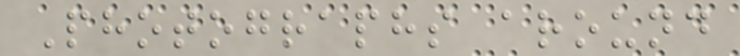Photographs around
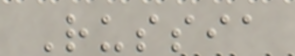Russia
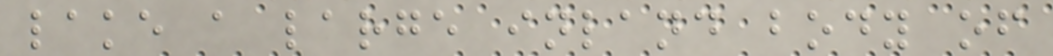lake a large inland body of
